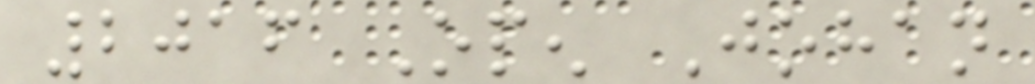2016 Open Johan
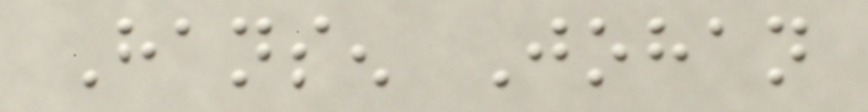Hansen Johan
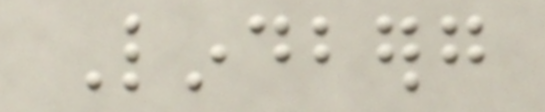Lindberg
